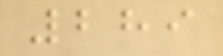289
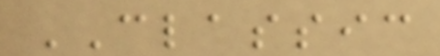CLASSIC
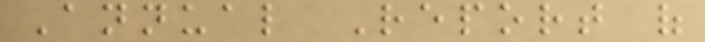Annual Report of
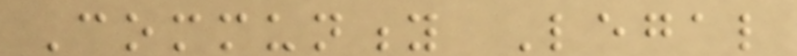Community Legal
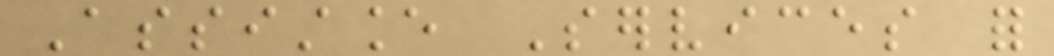Assistance Services for
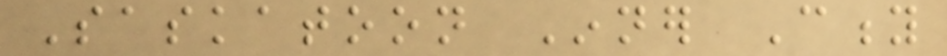Saskatoon Inner City
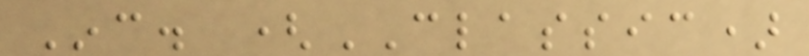Inc. (CLASSIC)
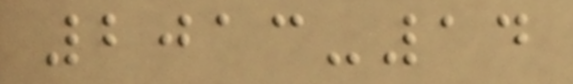2013-14
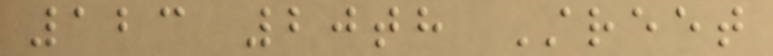123 20th Street
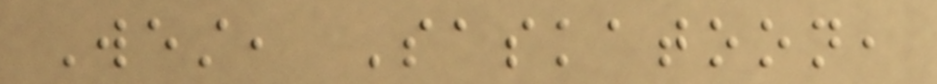West, Saskatoon,
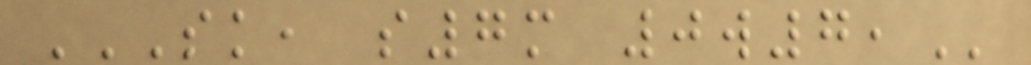SK, S7M 0W7,
